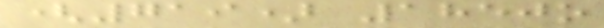(719) 1850o
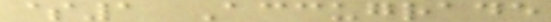$1 Accugrade
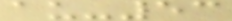au-53
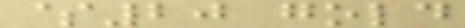$20 gold
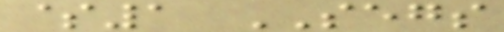$1 SEGS
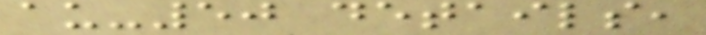au-50 details,
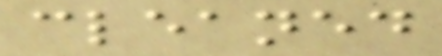cleaned
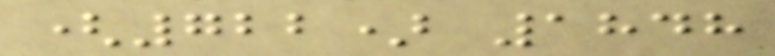(722) 1848
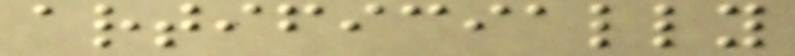artificially
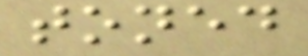toned
